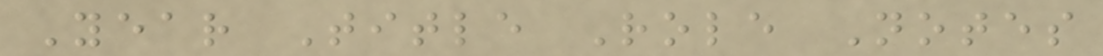Year Title Role Notes
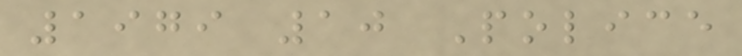1979 10 Police
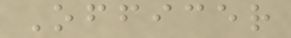Officer
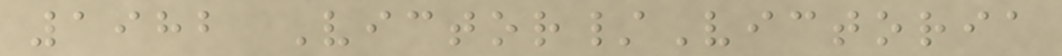1982 Victor/Victoria
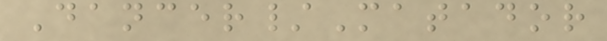Dancer/Matador
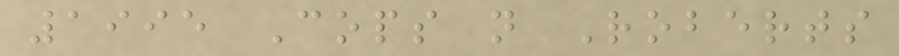1995 Cops n Roberts
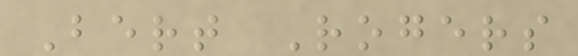Bert Rogers
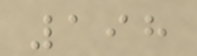198
